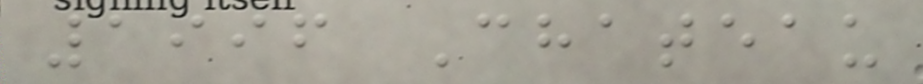1996 Chateau
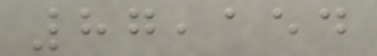87,154
